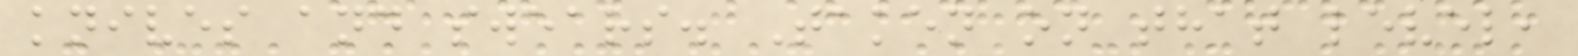knives and swears. Taken on that level,
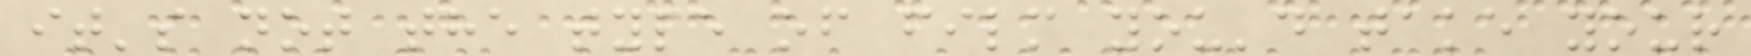it's not the type of film you'd take your
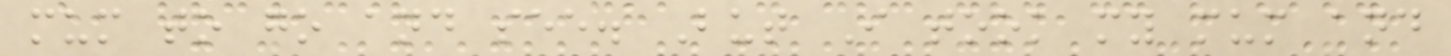mum to go and see. But I took my mum and
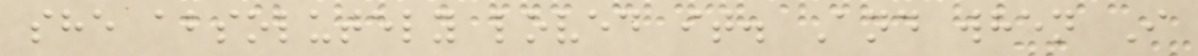she absolutely loved it. And when I
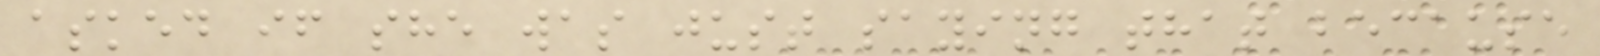asked if she was just saying that because
